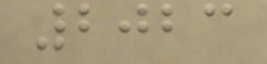2023
